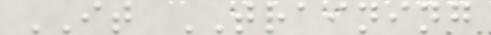IT TRAINING
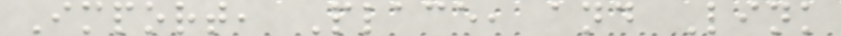Import, Place, and Link
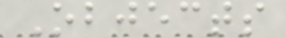Objects
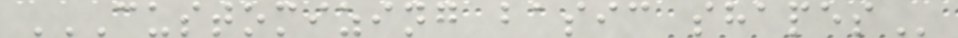CUSTOMIZING BASIC SHAPES
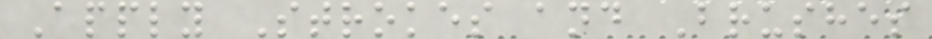Apply Strokes and Brushes
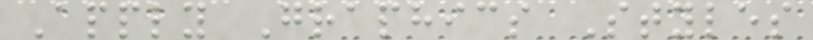Apply Graphics Styles
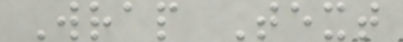Wrap Text
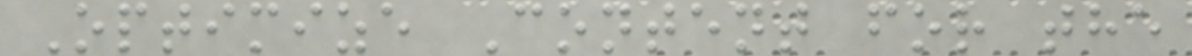Optimize Content for the
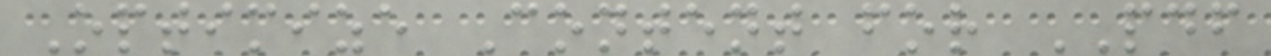Optimize Content for PDF
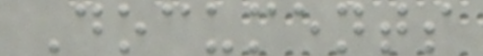Documents
